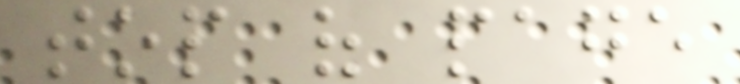top of page
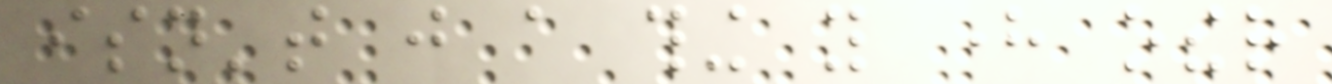isn't just a thing you here other
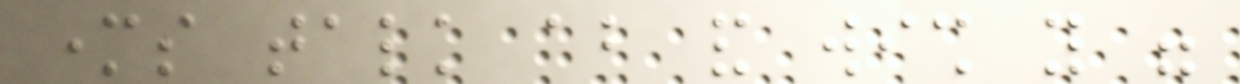mothers talk about and wish you were
